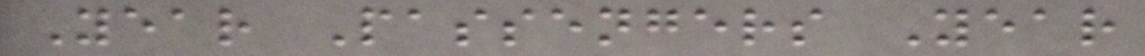Year Passengers Year
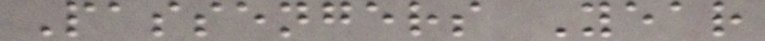Passengers Year
